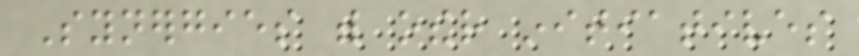Synergies with other initiatives
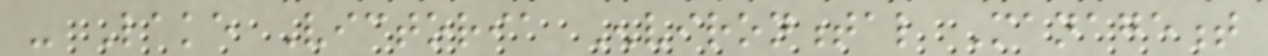- Lake Victoria Environmental Management
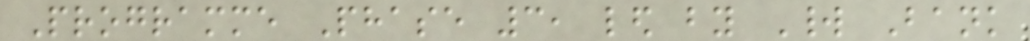Programme Phase 3, led by World Bank
